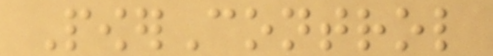PowerControl
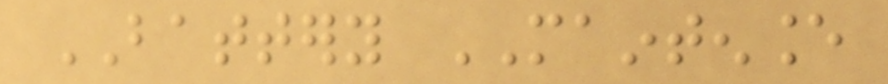BATTERY MAINTENANCE
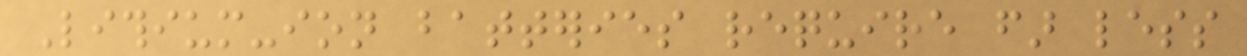Lithium-ion batteries require far less
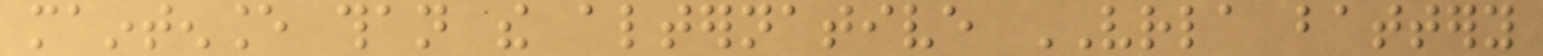maintenance than the alternative VRLA battery
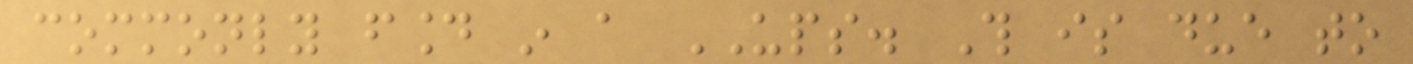commonly found in a UPS. This is due to
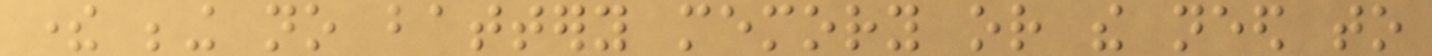there being no battery memory or the need to
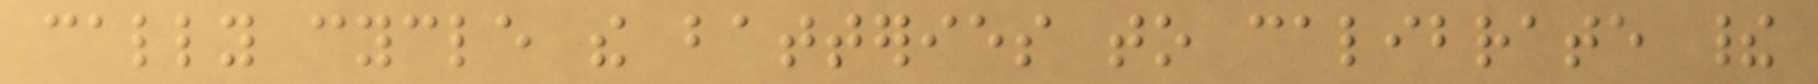cally cycle the batteries to calibrate their
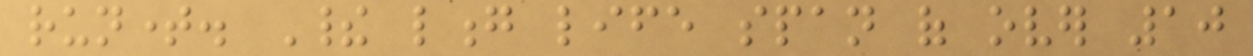runtime. Their long life span of over 10
